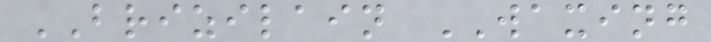BRIZILAIN WAXING
